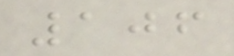106
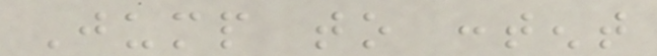Jump to content
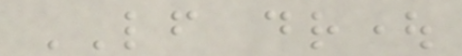LF drought
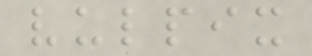vulpix
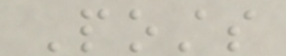Posts
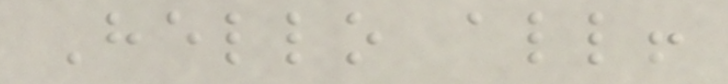Hello all!
